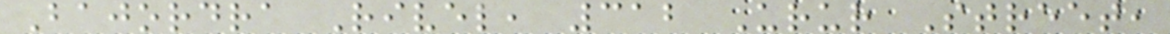Bajordra Rivel, 312 Urur Street,
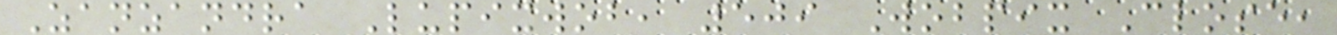Zanzandra Lupixwob, 509 Wobpix Close,
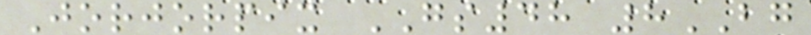Jorjorpix GS48 8BG
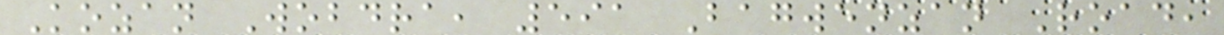Kozan Wobdra, 591 Bagwenzan Road,
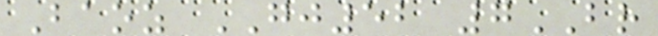Baoz GJ52 7BR
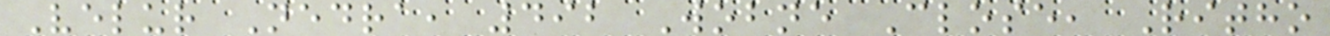Velur Nedra, 492 Wobne Close, Ritho
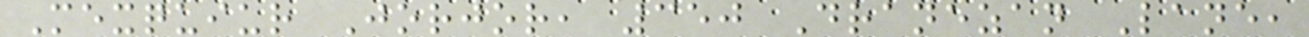Mexquiur Jorjor, 350 Dranezan Lane,
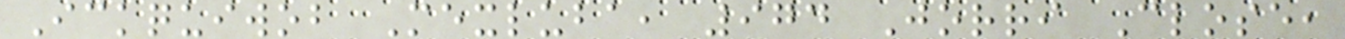Ickquiwob Mexluba, 974 Jorri Close,
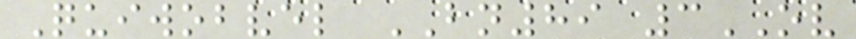Quiwobvel BN89 3OV
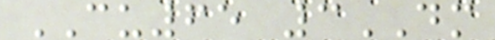CU65 3DM
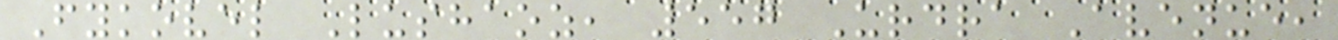Fykovel Lushaoz, 557 Urdra Avenue,
